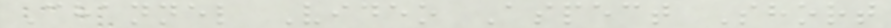Channel Video Aspect Short
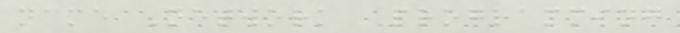name Network Programming
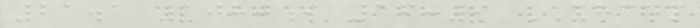21.1 1080i 16:9 XHCDM
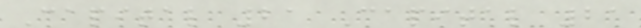Capital 21 Capital 21
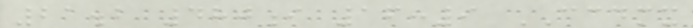21.2 480i 16:9 CCDMX
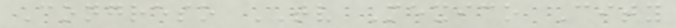Congreso TV Mexico City
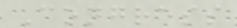Congress
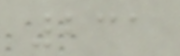231
